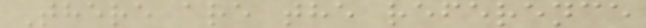There are the reference
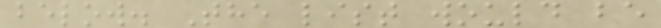below. The list would be
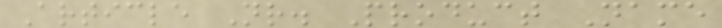Article Nr. Product Name
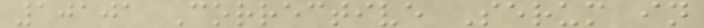10101 Corrective Serum in
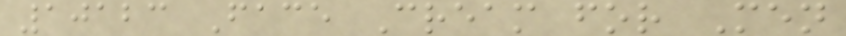10123 Face Cream for Men
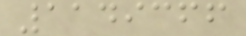1149366
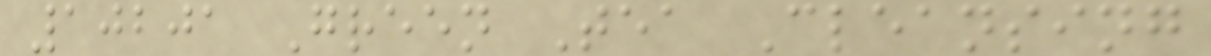10201 Green Tea Cleansing
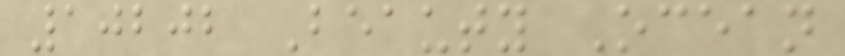10202 Beauty Ocean
